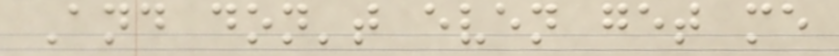And don't even get me
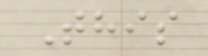This
